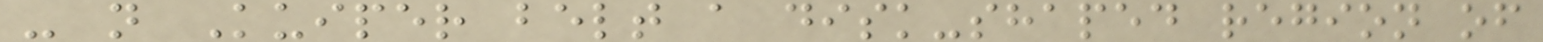- n Kuiper belt a disk-shaped region of
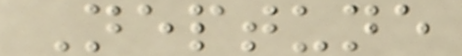Neptune
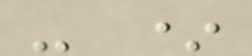- *
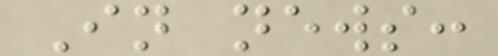In news:
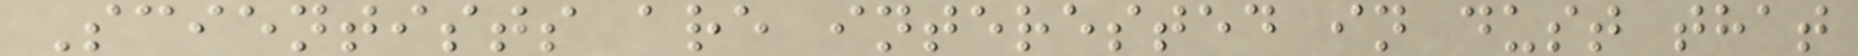Scientists are interested in dust that
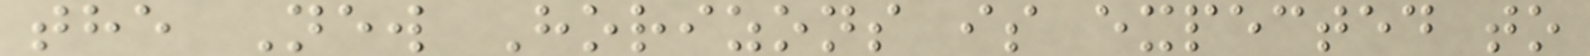the New Horizons is expected to
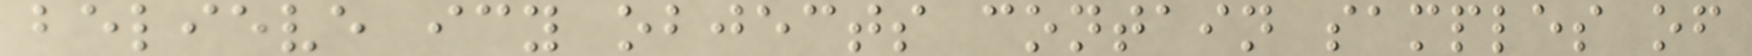believe icy objects contain samples of
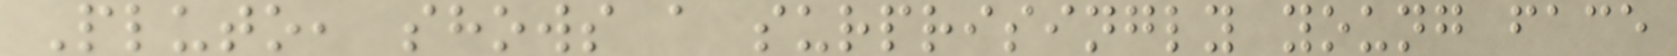Pluto, shows a surprisingly young face
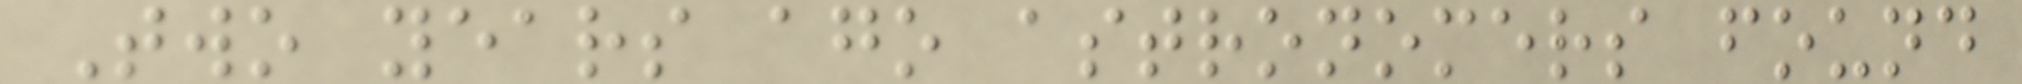Two years ago astronomers found
